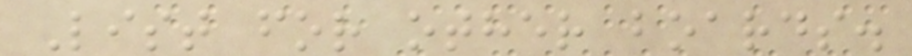List for other boards.
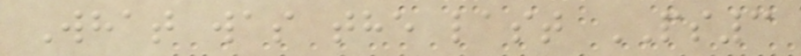What was the last PS3
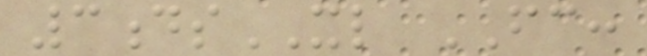3dsXL FC:
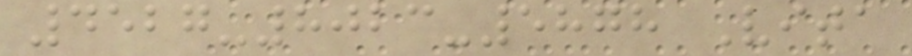4527-8023-5878 Vita
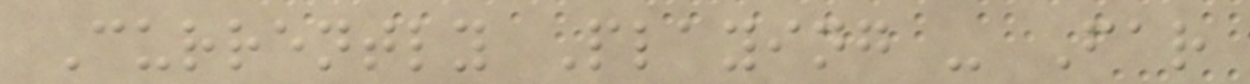Currently Playing - Far
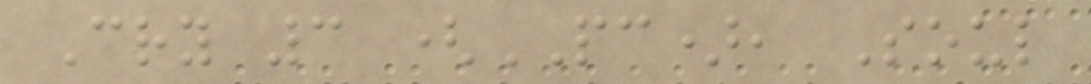Cry 3 (PC), Soul
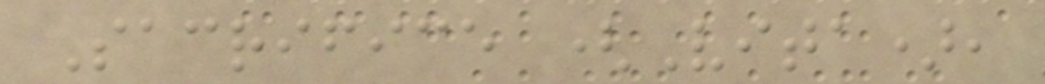Sacrifice (Vita),
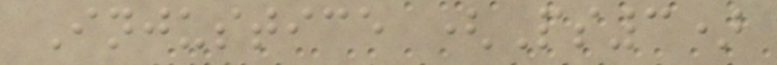Injustice (Ps3)
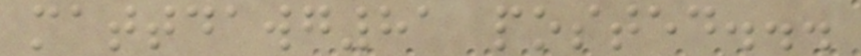mattdawg81 posted...
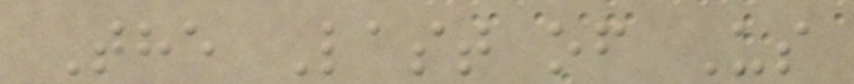The Last of Us
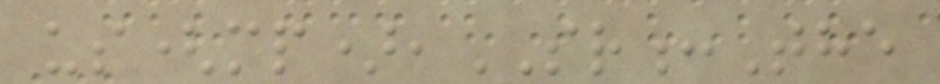us(mp),SR:The
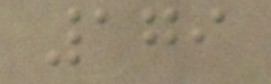179
